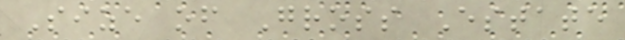Size of Gross Estate
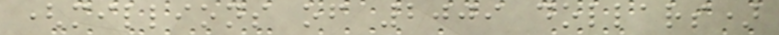(millions of 2009 dollars)
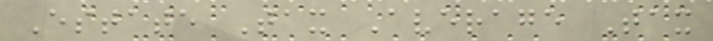Estate Tax Average Tax
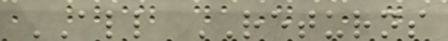ALL RETURNS
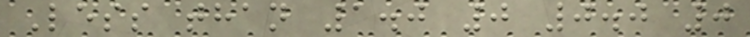Less than 1.0 0 0.0 0
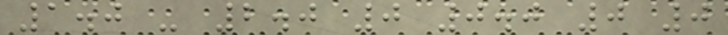1.0 - 2.0 0 0.0 0 0
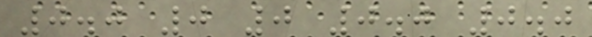0.0 0 0 0.0 0.0
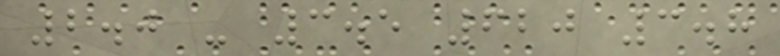2.0 - 3.5 620 3.8
